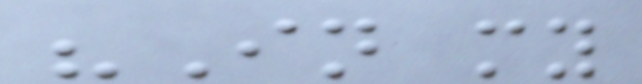"In my
